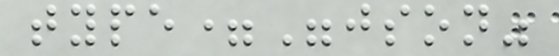type="json"
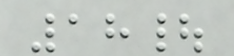18|
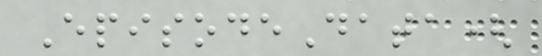EpisodeData(
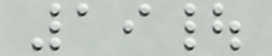19|
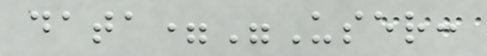data="User:
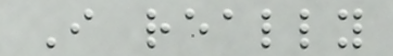I really
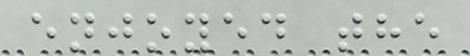enjoyed the
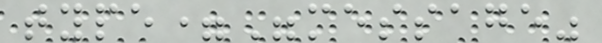type="message"
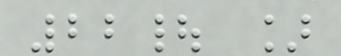22| ]
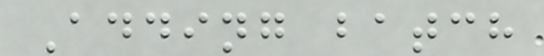Adding batch
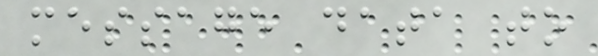message data to
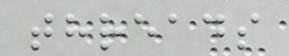threads
